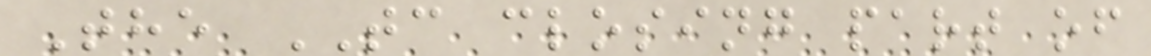The TC closing part of
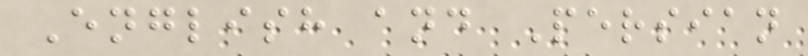English and Persian
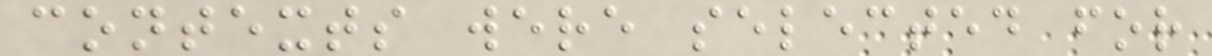contexts were selected for
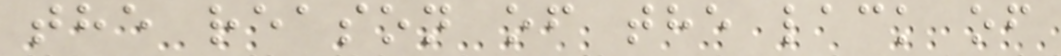the reason of the lack of
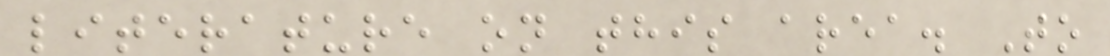literature on this area. To
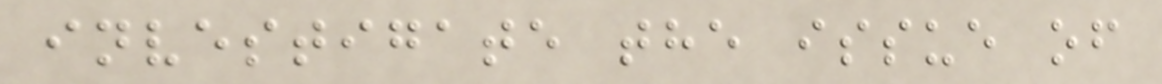investigate the issue of
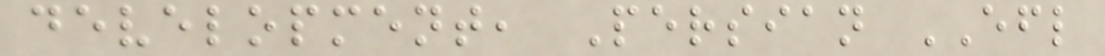development, Persian EFL
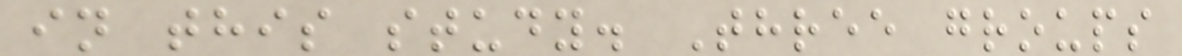in this study. Three groups
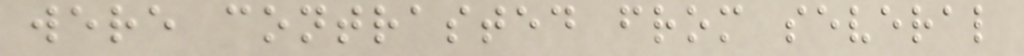were contrasted from several
